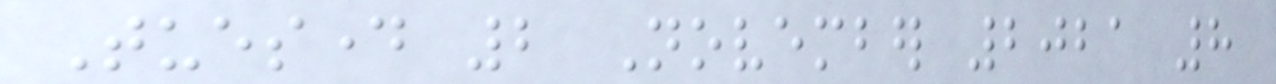Tuesday 2 November 2021 8
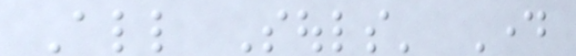All Souls' Day
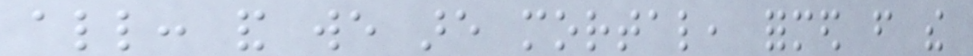all: and we are mortal, formed from the
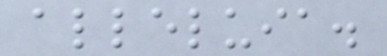alleluia.
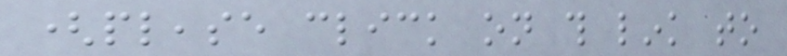(please click on this link to
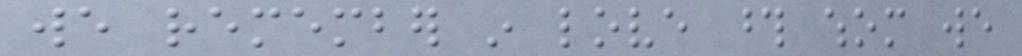we remember in love those whom we
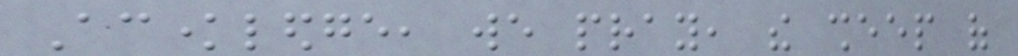Acknowledge, we pray, the sheep of
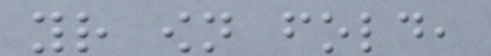your own fold,
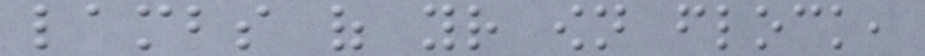lambs of your own flock,
